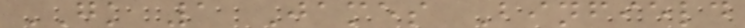GK 1 James Binfield
